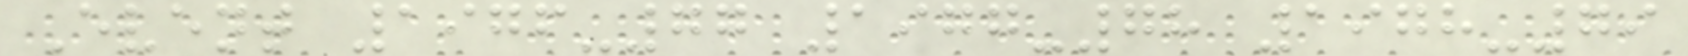Event 1976-77 1977-78 1978-79
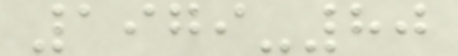1979-80
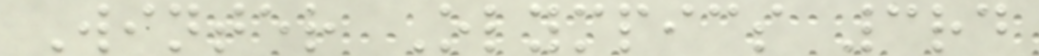Winter Olympics 3rd
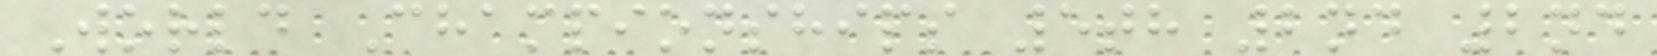World Championships 5th 2nd 2nd
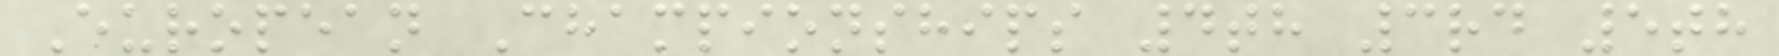European Championships 4th 3rd 5th
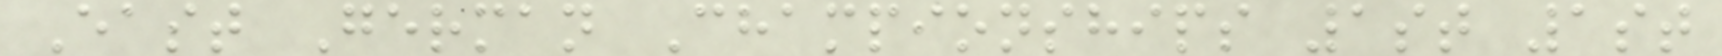East German Championships 1st 1st
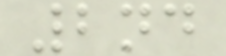2nd
